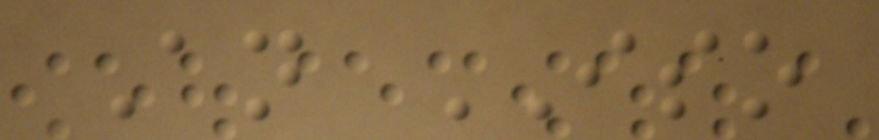An ISO
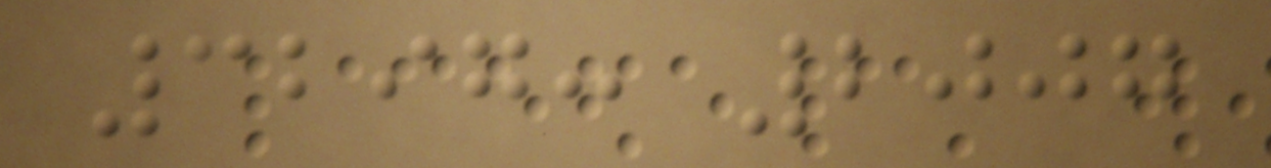3297: 2007
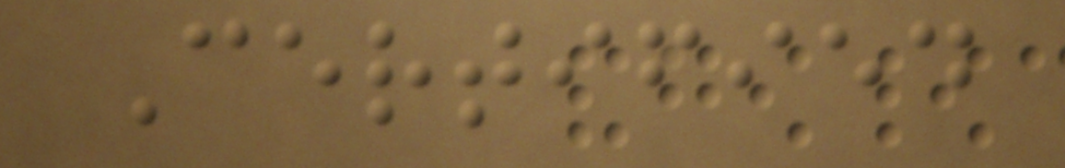Certified
